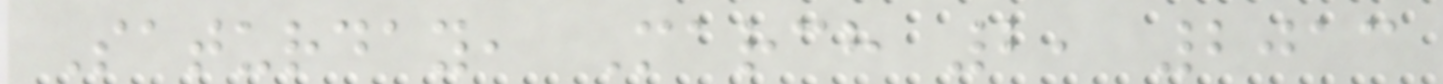Saturday, March 2, 2013
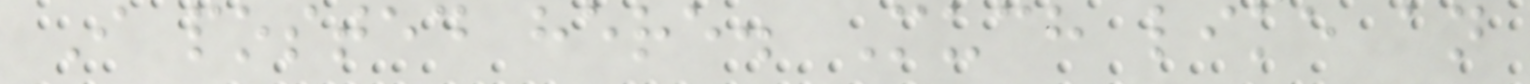I posted here. Much like an
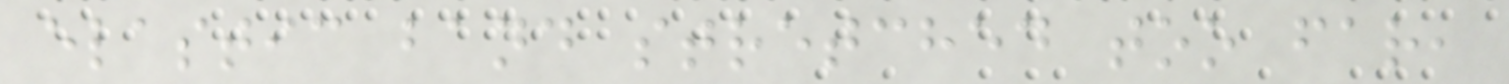elastic band stretched too far,
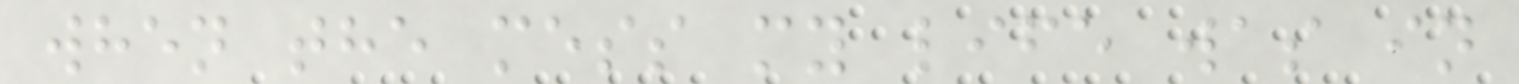when the mess my life was in
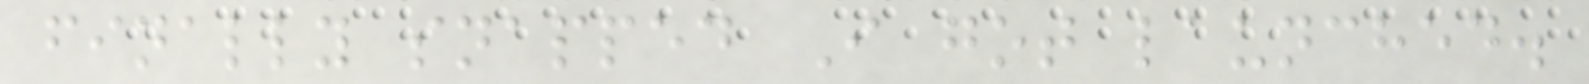finally snapped I got launched.
